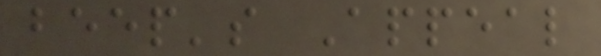beep's Appeal
